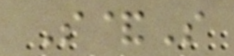S&S
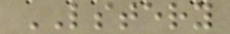LSTERY
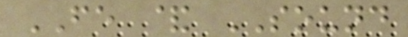FE & SOUND
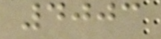4003
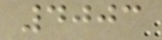4003
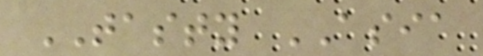TASTY ASIA
